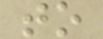to
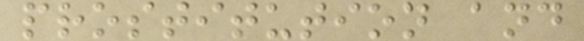prostitution and
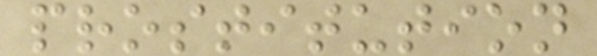prostitution
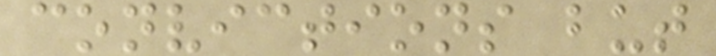convictions but
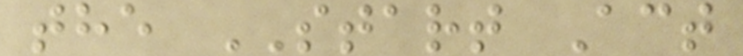the START Act
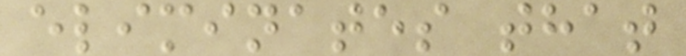eliminates that
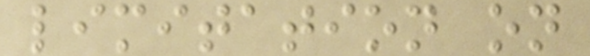limitation on
